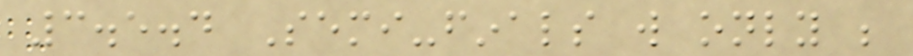3.5.4 Semi-finals will only be
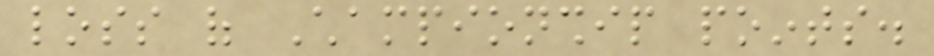loss of Championship points.
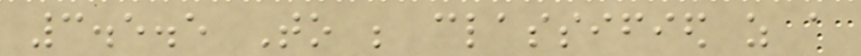3.5.5 To be classified as a
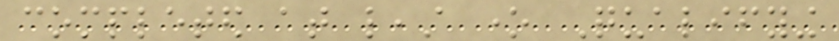completed at least one Qualifying
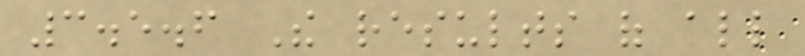3.5.6 The results of all
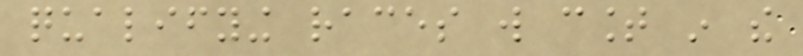qualifying races will count in the
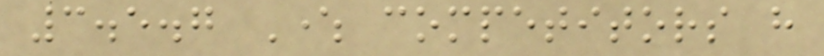3.5.7 Where competitors have
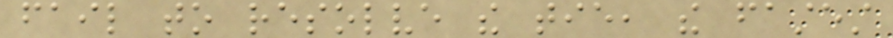fail to resolve the tie, the fastest
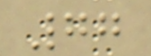77
